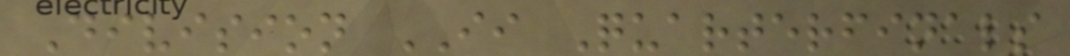Division II Quarterfinals
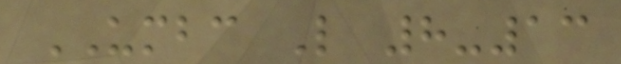UMBC L 8-13
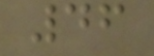46
